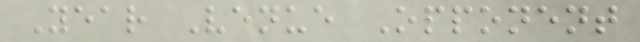Year Venue Opponent
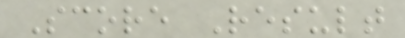Score Result
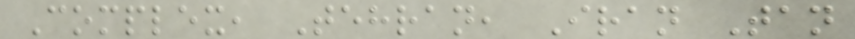Complex, Tehran, Iran Tan
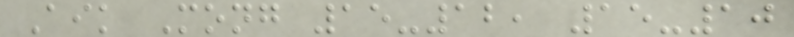Aik Mong 15-12, 15-10
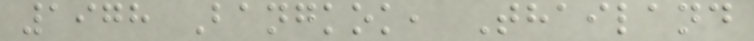1978 Bangkok, Thailand
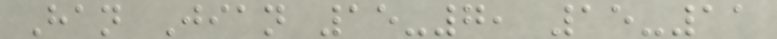Han Jian 15-7, 15-11
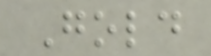Gold
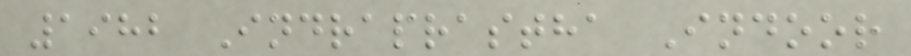1982 Indraprastha Indoor
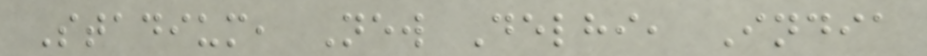Stadium, New Delhi, India
